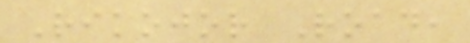Rikojor Road,
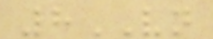8VN
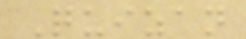Quizan
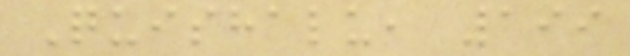Quishalu, 199
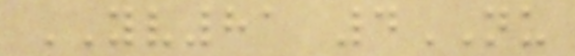YV81 4NU
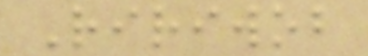Ririwob
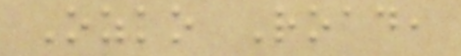Ozko Road,
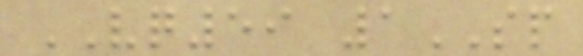VQ59 1SP
